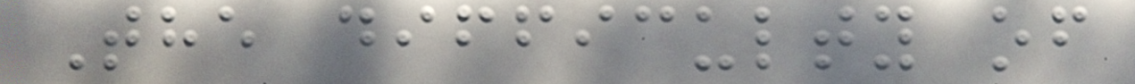The difficulty of
